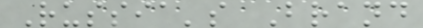Russia's Brand
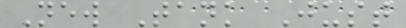New Tank Just
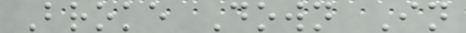Broke Down In
